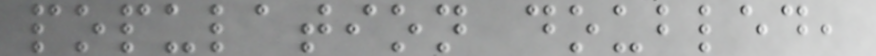population doubled,
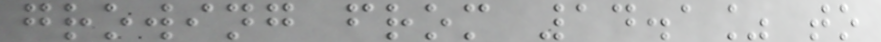growing from 14.1% to
